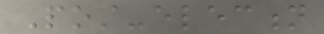Post-election
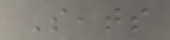Seats
